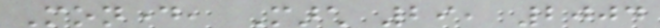Monday, March 29, 2004
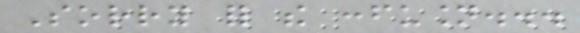Sorry for the confusion...
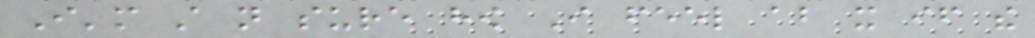I'm still not sure how I feel about it if the
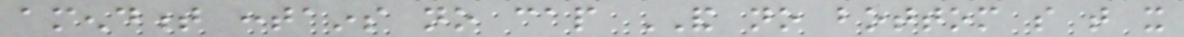amendment contains no cap AND no bottom so that it
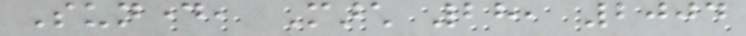Sunday, March 28, 2004
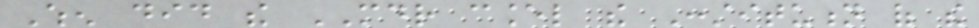When did the MDR cancel the Constitution of the
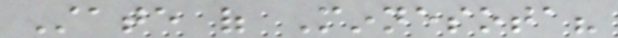State of Minnesota?
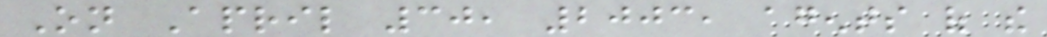On April 30, 2003, agents of the
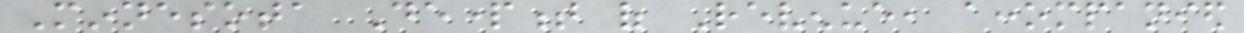Minnesota Department of Revenue, accompanied
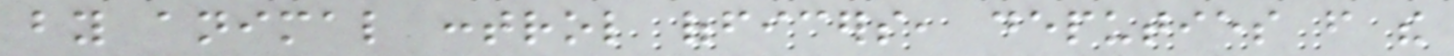by animal control officers, deputies from the
